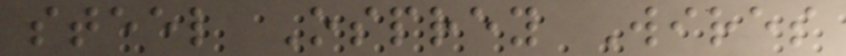steel Osprey Wires
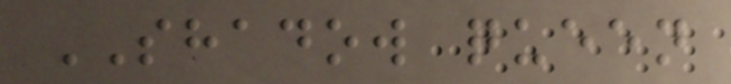SHADOW queen
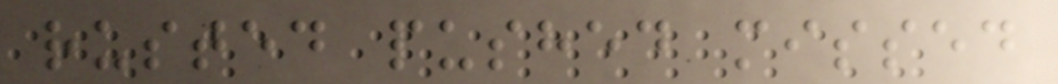rusted pushed missed
